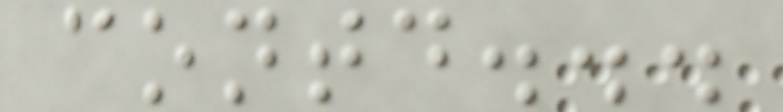contd...
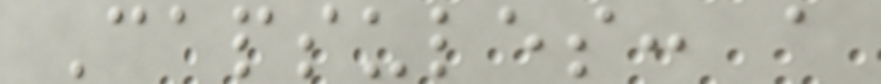Capsules: a
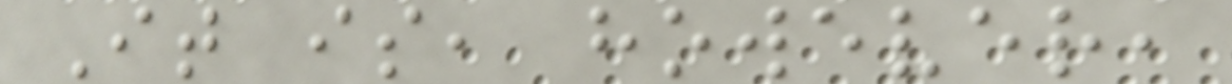It is, however,
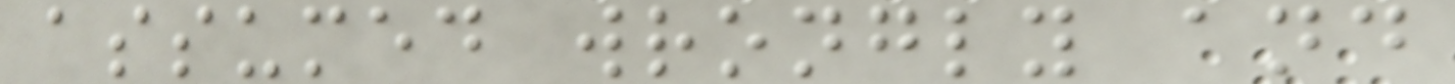assumed wrongly and
